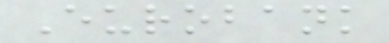Eurobank
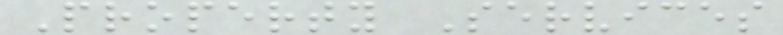Property Services
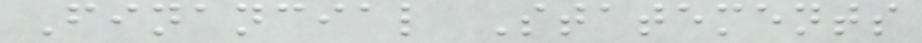Financial Statements
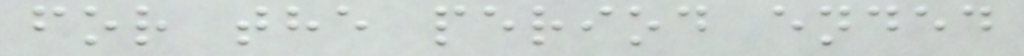for the period ended
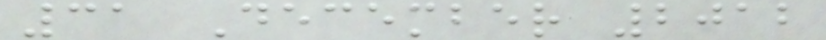31 December 2012
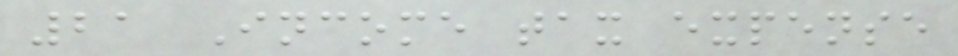21 Income tax expense
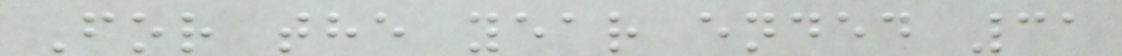For the year ended 31
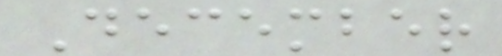December
